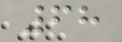68
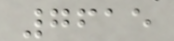7615
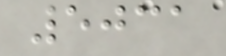5031
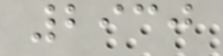2930
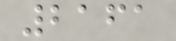2161
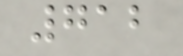712
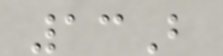13B
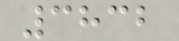3832
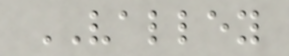VALLEY
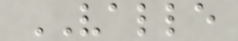VALLE
